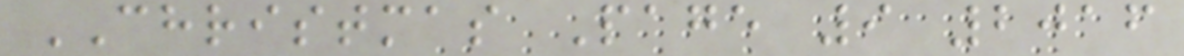CHRISTMAS Page 9 2016
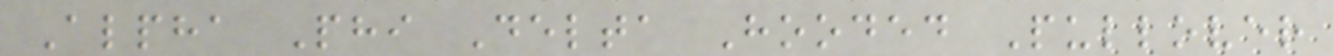Alpha Phi Delta Hooded Pullover
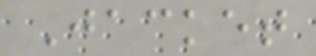Jacket
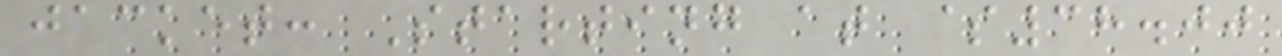jacket: Starting at $38.00
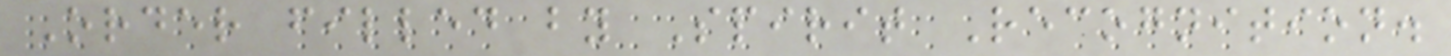Order filled by Spirit Recognition.
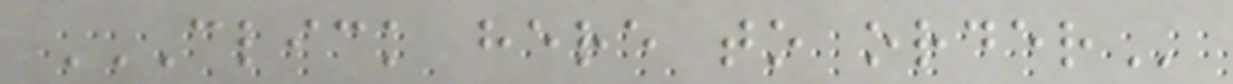CLICK HERE TO ORDER
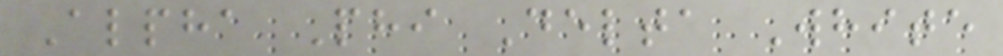Alpha Phi Delta White
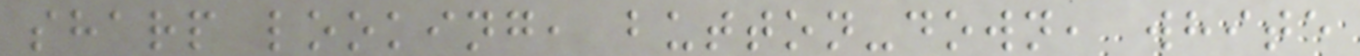sharp looking, button-down, white
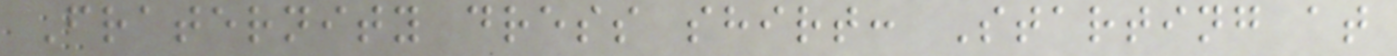Fraternity dress shirt: Starting at
